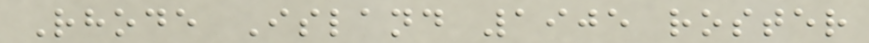Rhode Island 1905 roster
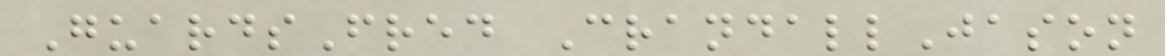GuardsFred CrandallJason
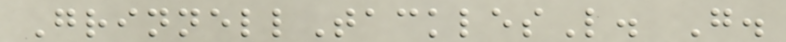GrinnellTacklesL. G.
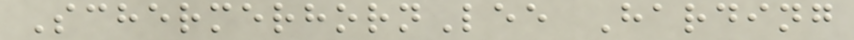SchermerhornLee Harding
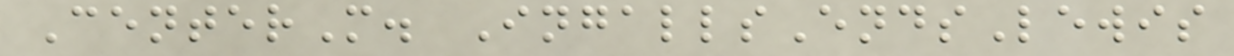CenterM. IngallsEndsLewis
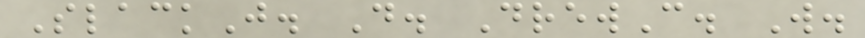SlackJ. D. DrewC. W.
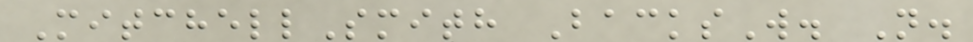MitchellSmith BacksW. N.
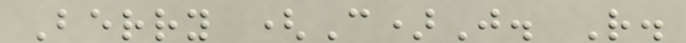Berry (C)J. R.
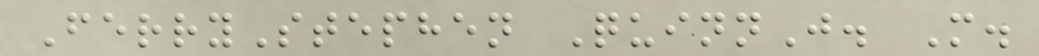FerryStephen QuinnJ. M.
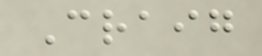Craig
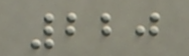220
